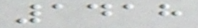1418
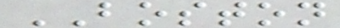BOSTON
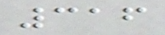316
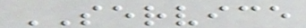SERVICE
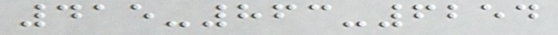415-863-6254
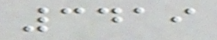3419
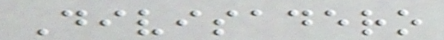Divisadero
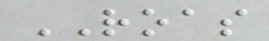ROAS
